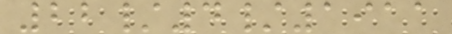22/4/1911
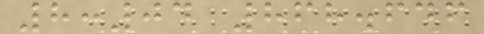8:04 868.646
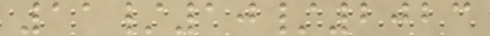11/10/2023
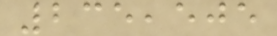235,505
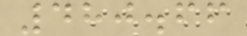480.66
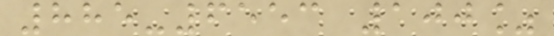885-6553 100%
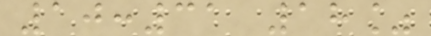10:31 18%
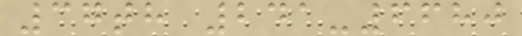37th 241-6680
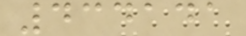434141
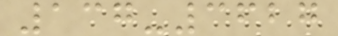137-3627
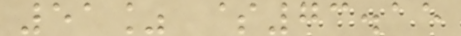51% $73.15
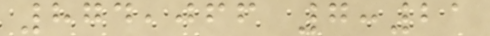874,066 7:21
